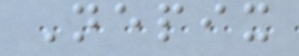Nepix
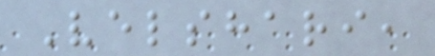Velshari,
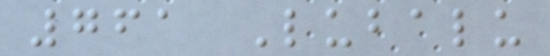761 Lubalu
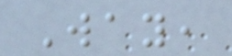Way,
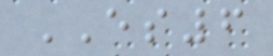ES6
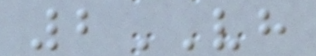2VH
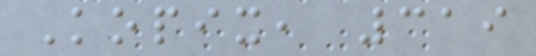Kopix, 319
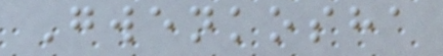Gwenkosha
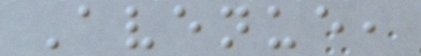Avenue,
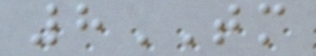8TM
